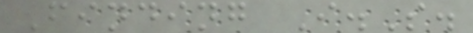Finding I.S.
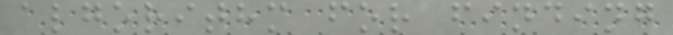algorithm for finding
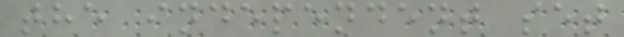the independent set
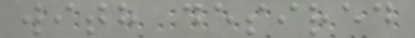with desired
